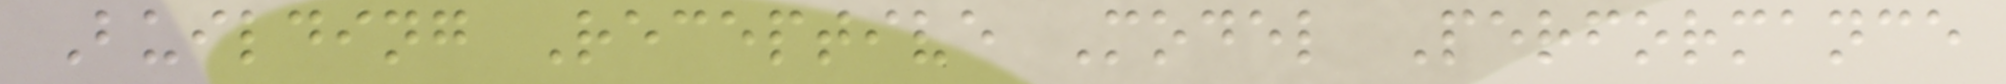Building Receptive Model Performance
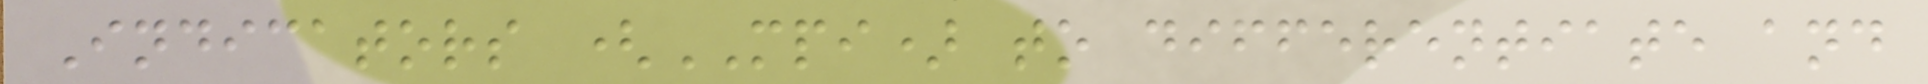Indicators (MPI) to differentiate and
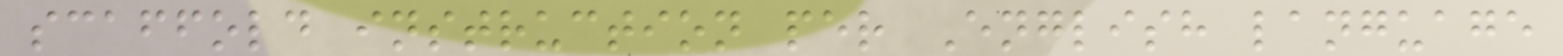scaffold instruction per English language
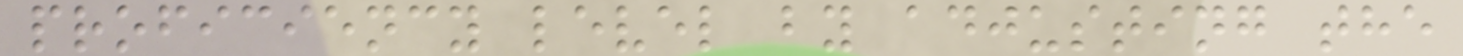proficiency level by adjusting the
